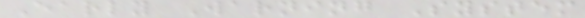Early Warning System
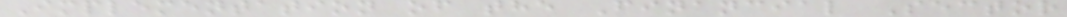Implementation of the Financial Sector
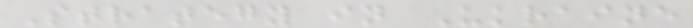Strategy in Ukraine
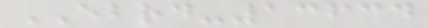EBRD-13634
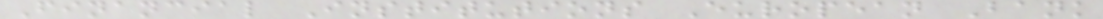Financial Institutions European Bank
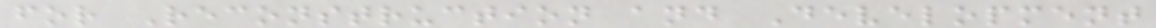for Reconstruction and Development
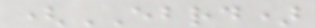(EBRD)
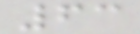63
